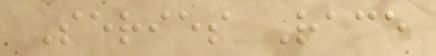Series Race
